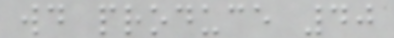would produce 40
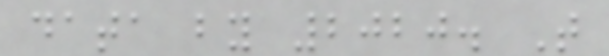data by 2020. That
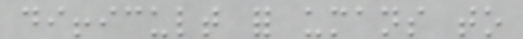difficult for umans to
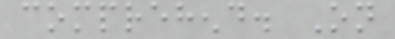comprehend. On
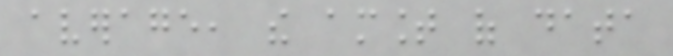average, the amount of data
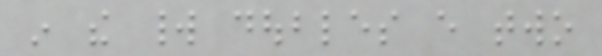in the world doubles every two
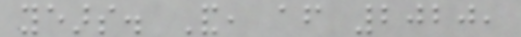years. And, after 2020,
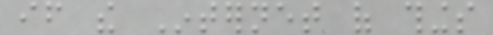if the Internet of things
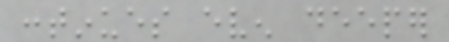continues even deeper
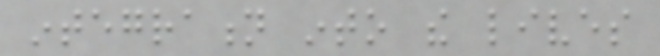integration into the lives
